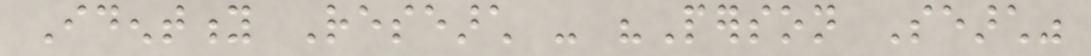Identity Research - "Person Search"
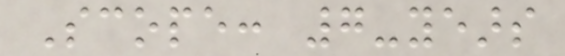Scope: 7-years
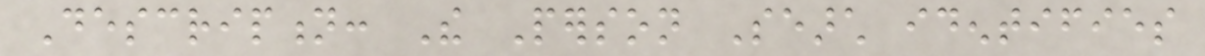Description: The Person Search identifies
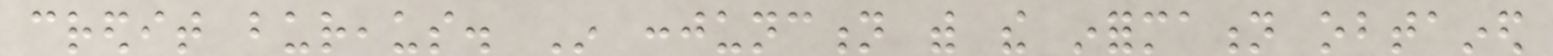credit bureaus. In conjunction with the information obtained
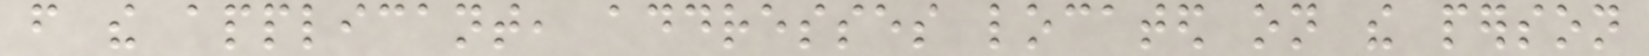from the applicant, addresses located on the person
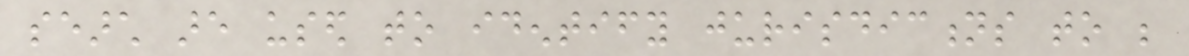search are used to identify jurisdictions to be
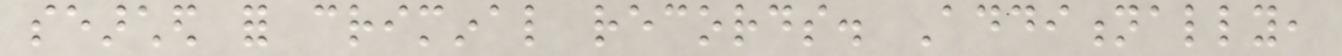searched for criminal records. Additionally,
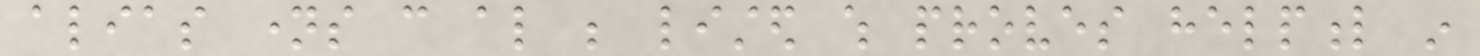alias names can also be listed which proves helpful in
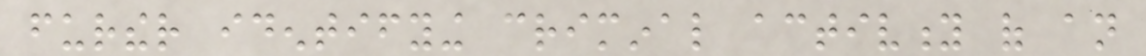further identifying criminal activity of an
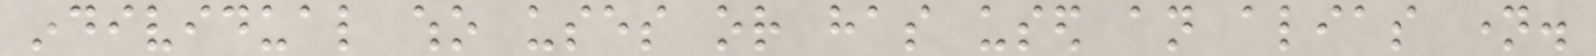individual who uses or has used an alias name.
